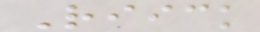Riick
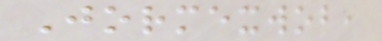Jormexwob,
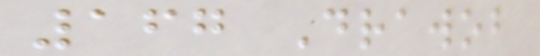167 Drawob
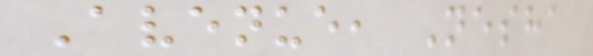Avenue, Nesha
